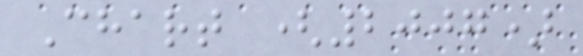Chart (2007)
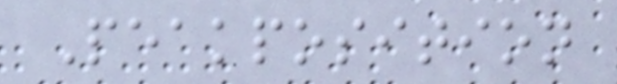Peakposition
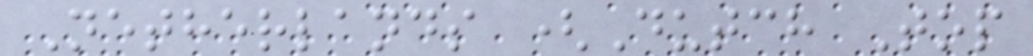Netherlands (Dutch Top
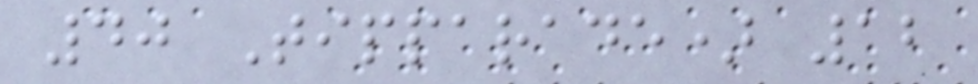40 Tipparade) 12
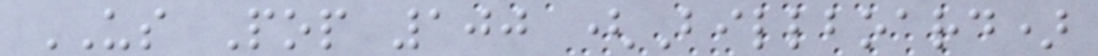US Pop 100 (Billboard)
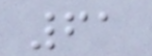61
